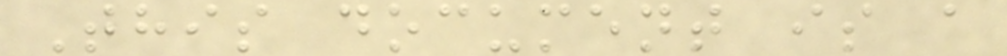This document is a
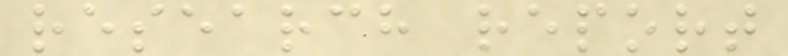research report
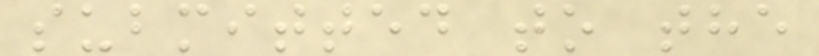submitted to the
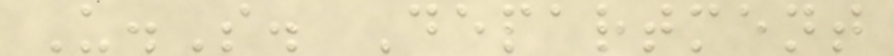U.S. Department
